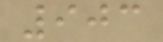903
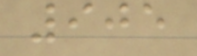905
